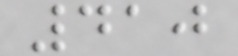410
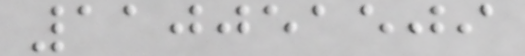110051509
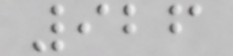926
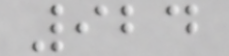924
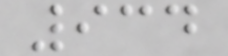934
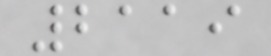2119
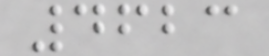4623
